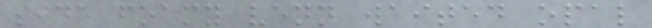side foamy venn waited opal
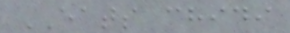EATS chidi
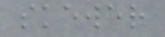skewer
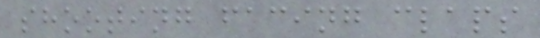shooting facing claps
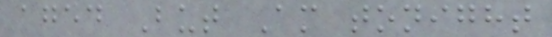aged But Am tonight
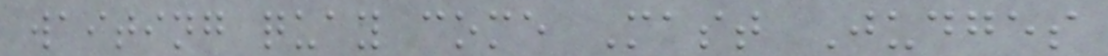waiting quay come Mast Judges
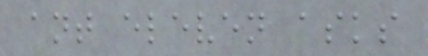ant eleven asks
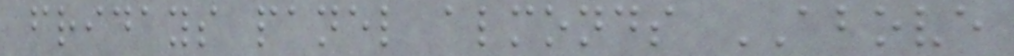fridays panel almonds ABOVE
